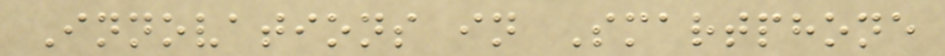Innovations in Smartphone
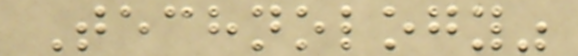Technology"
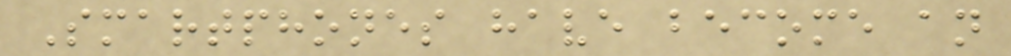Smartphones have become an
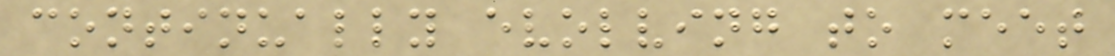continually evolving to meet
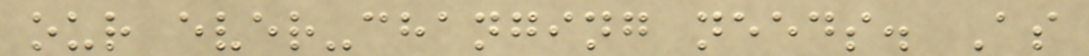our ever-changing needs. As
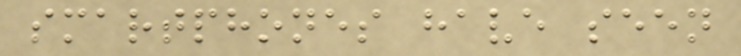smartphones have seen
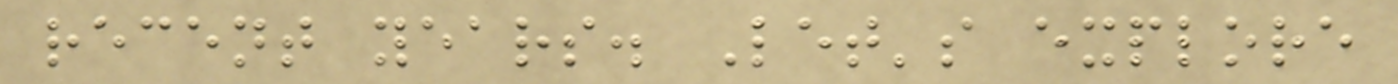recent years. Let's explore
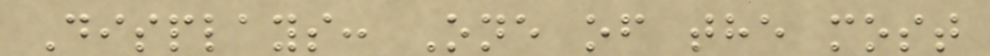Displays: One of the most
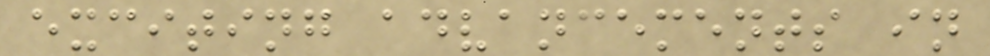exciting advancements in
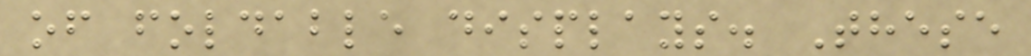of foldable displays. These
